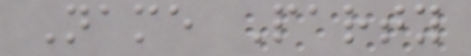Name Party
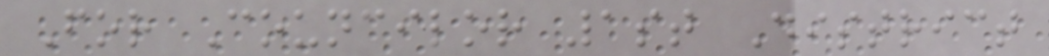For Councilor 1st District
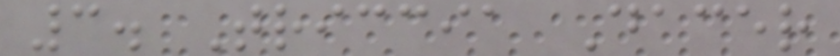3. Triccia Dacer
